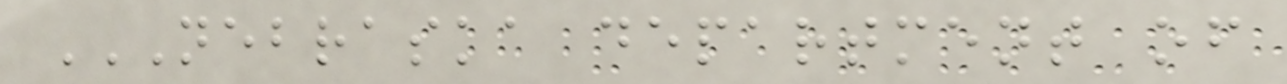NEBRASKA DEPARTMENT OF
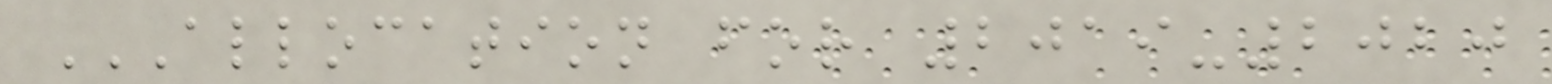ALLOCATION FOR 2019-2020
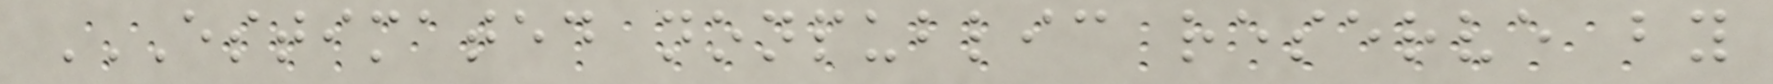ESTIMATED NONPUBLIC RESERVE BY
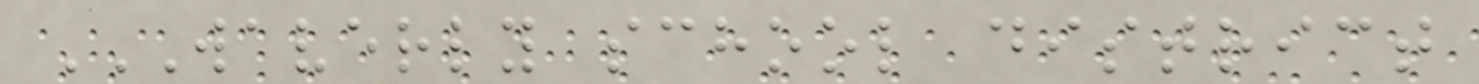WAVERLY SCHOOL DISTRICT
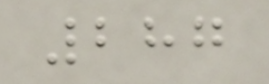287
